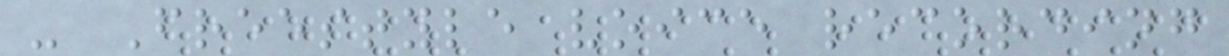- Freestyle voice recording
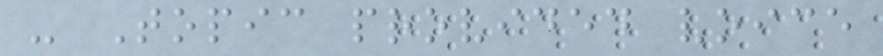- Topic provided voice
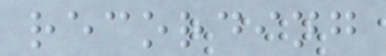recording
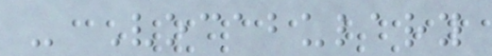- Vocabulary
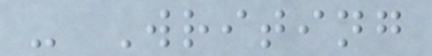- Writing
